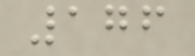176
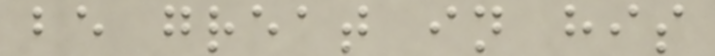be great in his
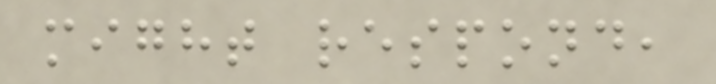might respond,
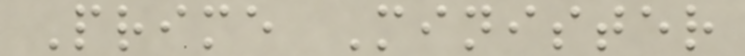Prime Minister
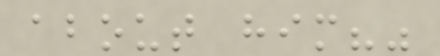about him?"
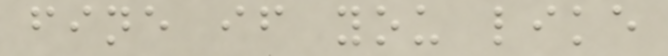fine if you like
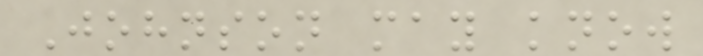Johnson may know
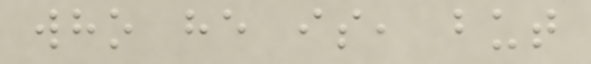who he is, but
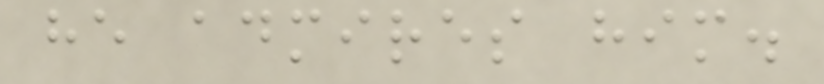he admires him.
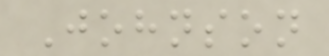Johnson
